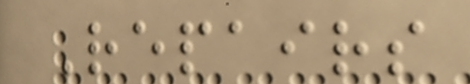Repairs
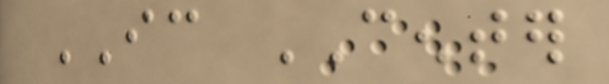IC CENTER
